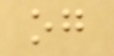og
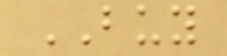BUY
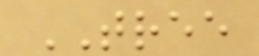TREE
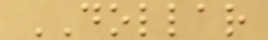DOLLAR
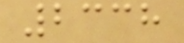2338
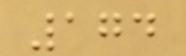174
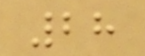28
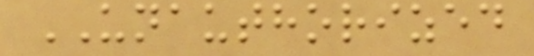UNAUTHORIZED
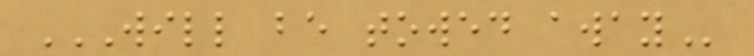WILL BE TOWED AWAY
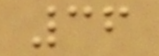36
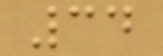34
